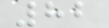82
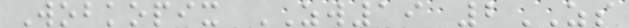Wobkopix ZW19 2ZS
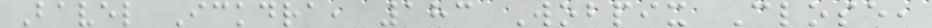Bavel Ickdra, 183 Wobpix Close,
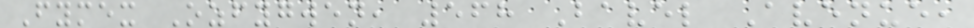Fymex Ozfygwen, 568 Bavel Avenue,
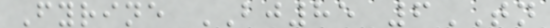Fyrine BJ85 6TN
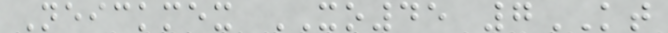Neickmex XO45 7KT
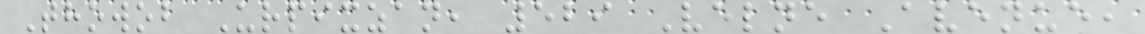Thowob Urpixzan, 529 Velne Avenue,
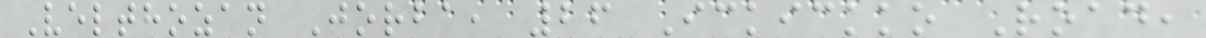Velthozan Jorba, 26 Ickickko Road,
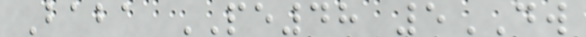Baba PE48 5DW
